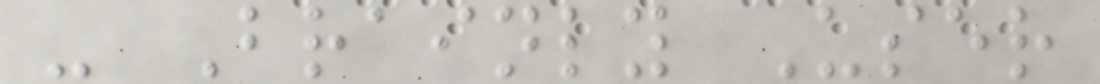- Brainly User
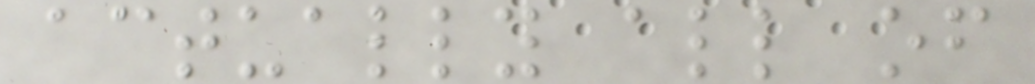actually all of
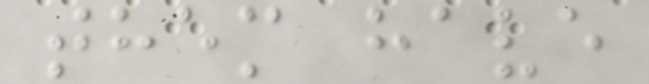them have
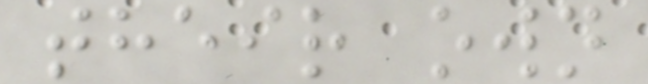their own
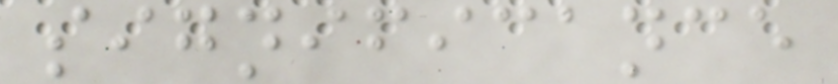significance
